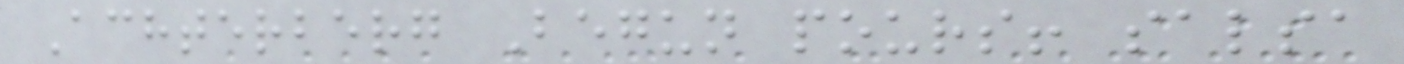Achterberg Begun pours! salsa
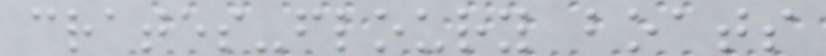crates-floury boats
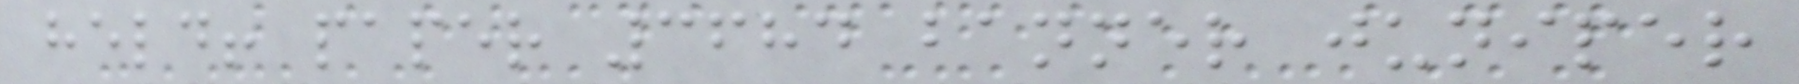held! paper 3684 banner juniper
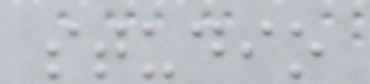studio
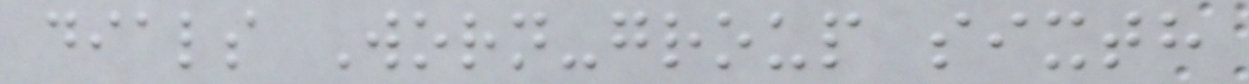dials Worn-group sixth
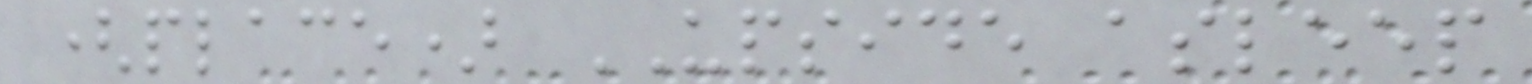(place) UPSIDE asleep
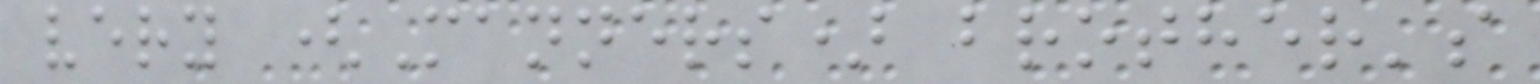very (Manners) brother's
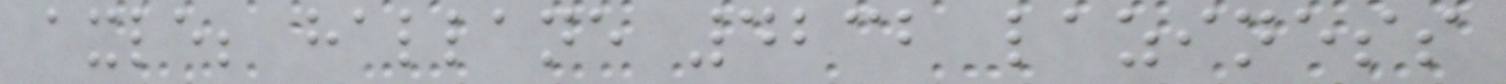axle; hallane 4232 laziness
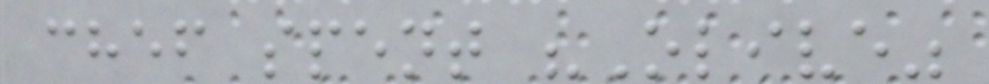chef spent "Olive"
